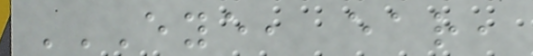EYE, EAR,
